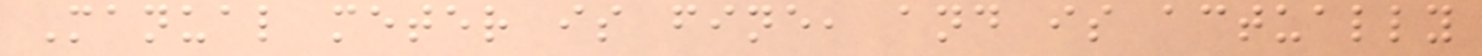Manual meter is fine, and is actually
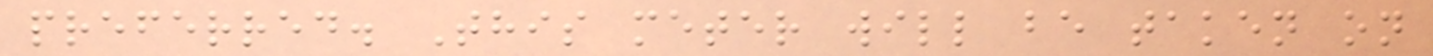preferred. This meter will be taken on
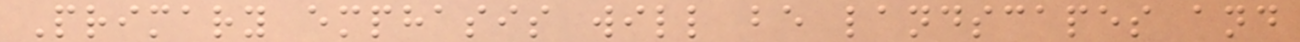Primary emphasis will be landscapes and
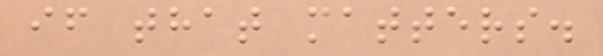if that matters.
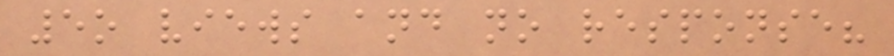5o views and no response?
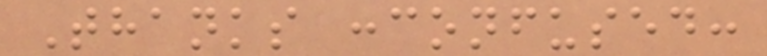Thanks :confused:
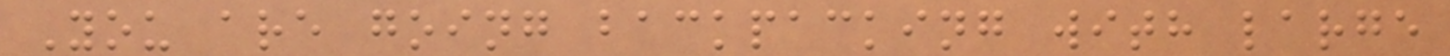You are going backpacking with large
